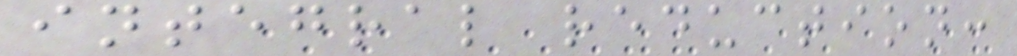integral reduction:
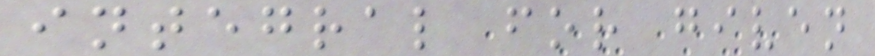integral for given
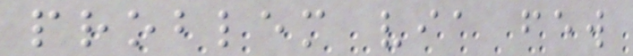problem via few
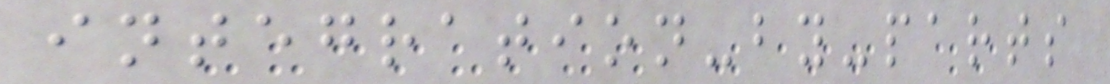integration-by-parts
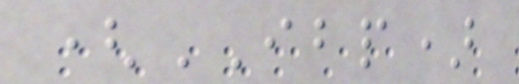(IBP)
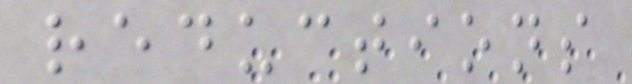reductions
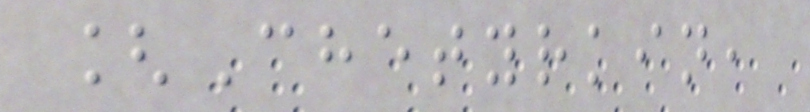[Chetyrkin,
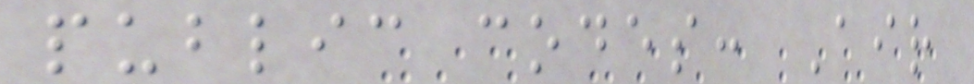public codes: Air
